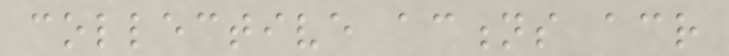collective actions across
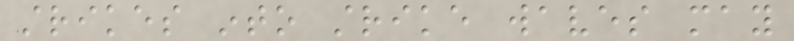strikes into strike waves may
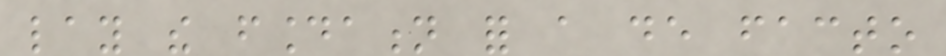lay the foundation for a de facto
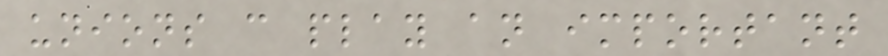unions can play an important
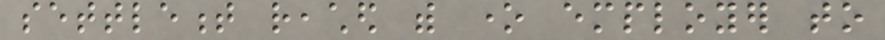settlement reached with one employer to
